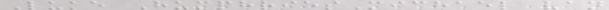Luke HumphriesMichael van
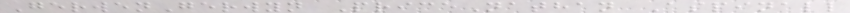GerwenGerwyn PriceNathan Aspinall
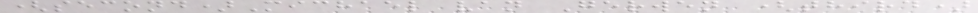(second)Michael van Gerwen (third)
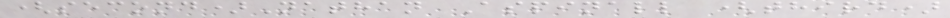(second)Nathan Aspinall (third)
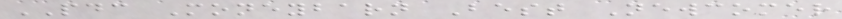PDC Moneybarn Best Newcomer
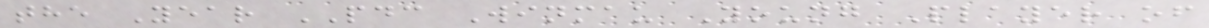the Year PDC Winmau Young Player of
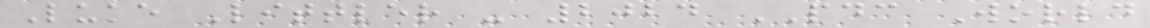Luke Littler - 2024 PDC World
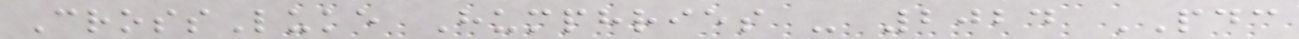CrossLuke Humphries - 2024 PDC
